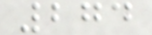274
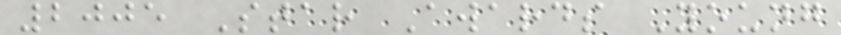2005 Star Awards Young
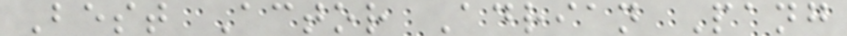Best Actor Adrian Pang
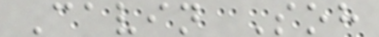Cavin Soh
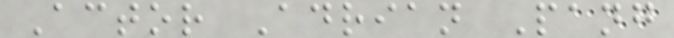Actor Adrian Pang
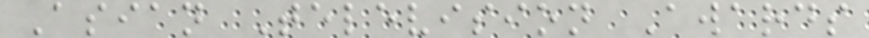Asian Television Awards
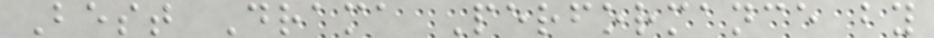Best Drama Performance by
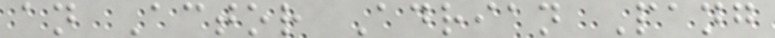an Actor Adrian Pang
